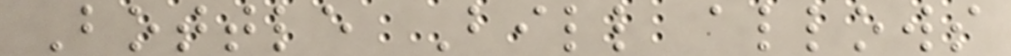Bottle Bill allows
